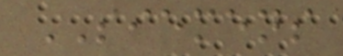SIEMENS
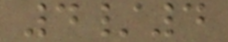4/4
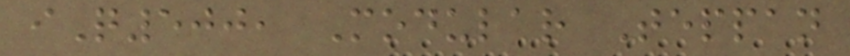iQ500, Modular Teppan
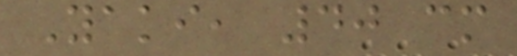Yaki, 40 cm
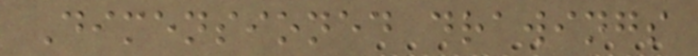Dimensioned drawings
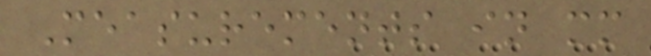Measurements in mm
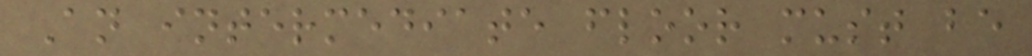An intermediate floor must be
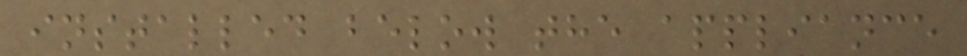installed below the appliance
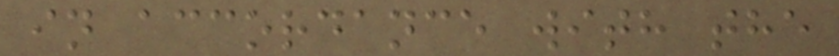in accordance with the
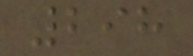298
